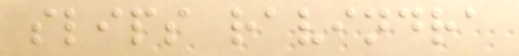slips ravindra
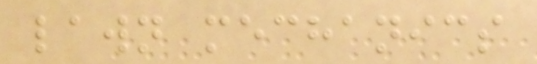lawn mechanics
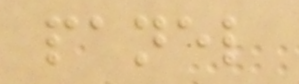panel
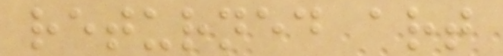returned art
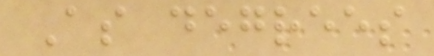As degrees
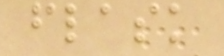flask
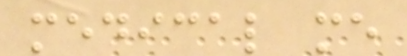medical me
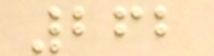262
